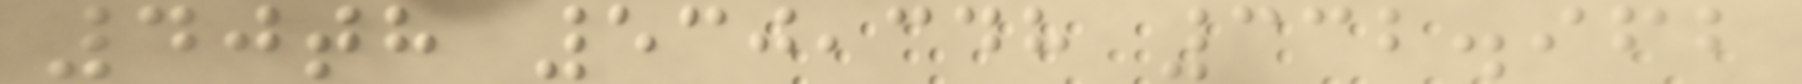40th 530,348 332.962
